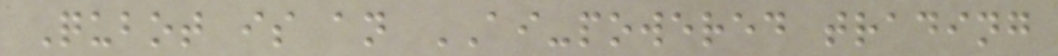Qubot is an AI-powered trading
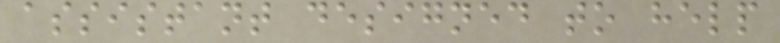assistant designed to help
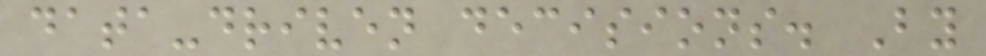data-driven decisions. By
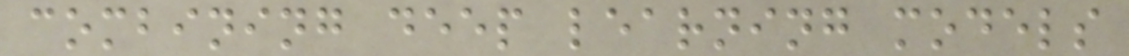combining deep learning models
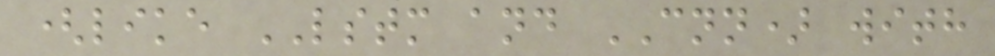(like LSTM and CNN) with
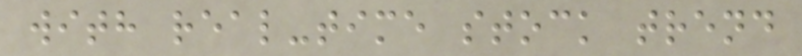with real-time stock trend
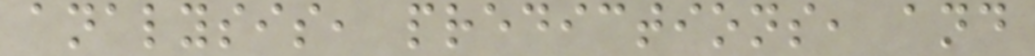analysis, predictions, and
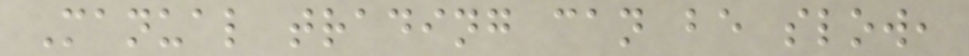Manual trading can be slow,
